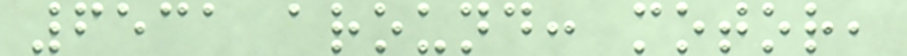6531 around: motor,
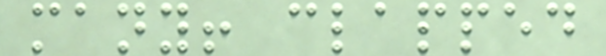many! clapped
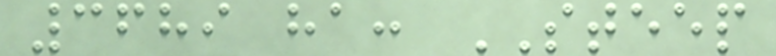3689 ha: STEEP
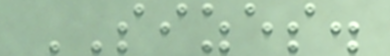SIZES.
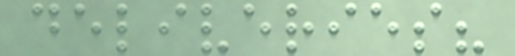deliveries?
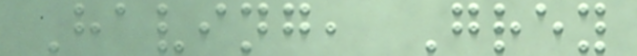Having, Grey
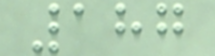187
